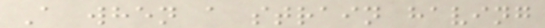A when a strain having
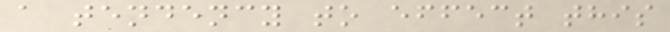a tendency to effect this
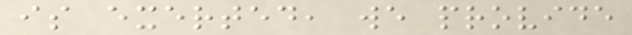is exerted, we provide
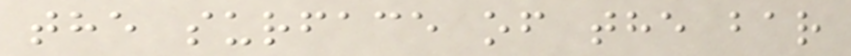the surface of the bar
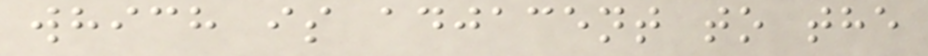which is adjacent to the
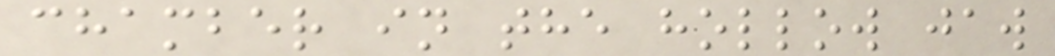chamber in the hollow jaw
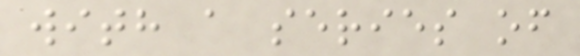with a series of
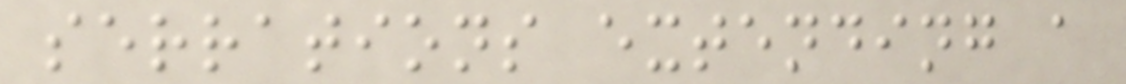serrations extending a
